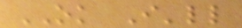OK I'll
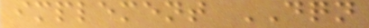implement DQN
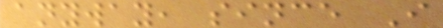anyway, since I
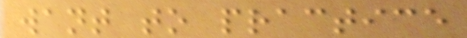want to practice
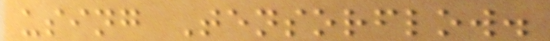using Tensorflow.
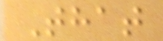That
